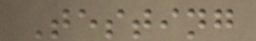Testing
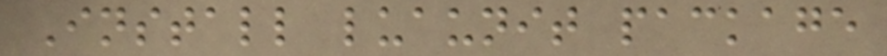Install luaunit package
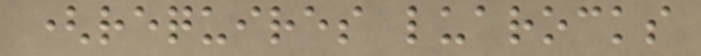(requires luarocks
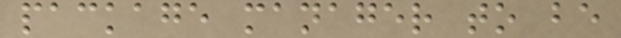package manager to be
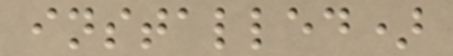installed)
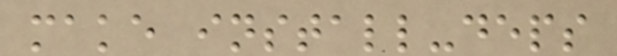make install-deps
